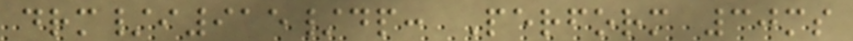drm/i915/dp: Perform 30ms
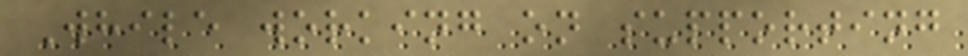While working on supporting
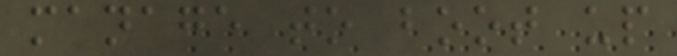manage to boot up
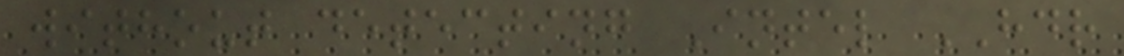without detecting Intel HDR
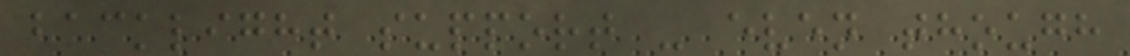backlight support - even though
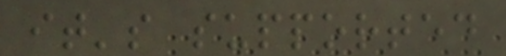it's supported
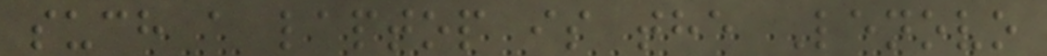such a laptop is the Lenovo
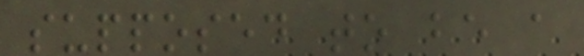supposed to be a
